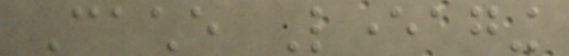Cache Leveraging
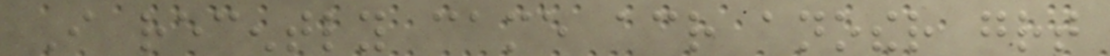I recently came across another great
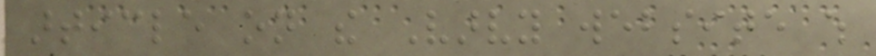article on the Varvy website which
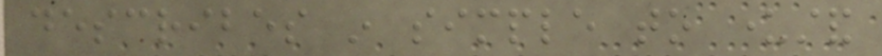describes in simple to understand
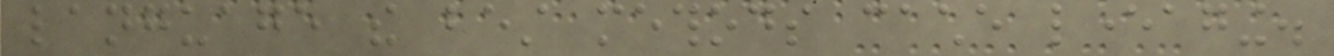language the best methods cache leveraging.
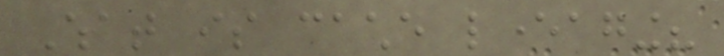What is cache leveraging?
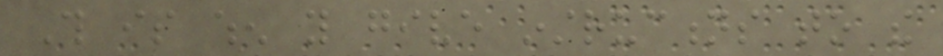This is when you give instructions to the
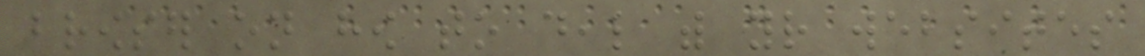browser on how to deal with your websites
